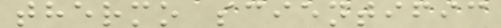thermo scientific
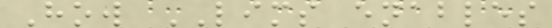How LIMS enables
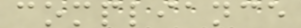compliance
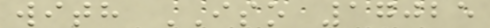with ISO 17025
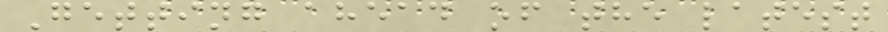Getting ahead of the latest
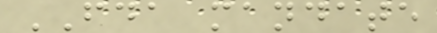FDA mandate
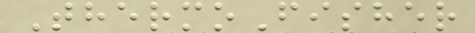ThermoFisher
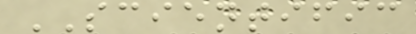SCIENTIFIC
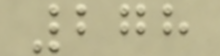278
